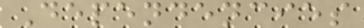Dependencies
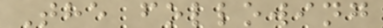The following
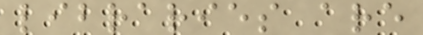libraries are
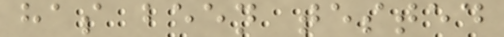has been tested
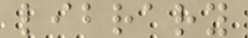library
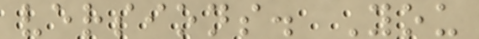versions. You
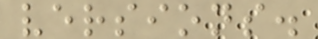versions.
